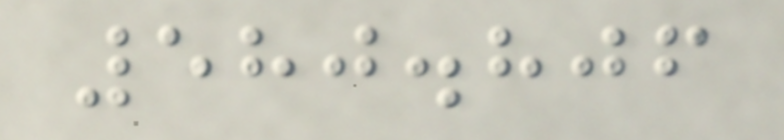580.806
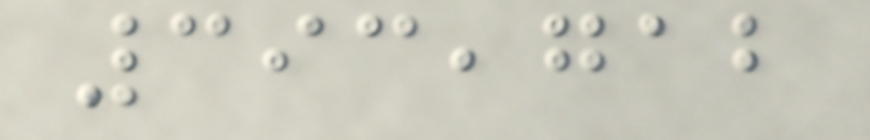393,712
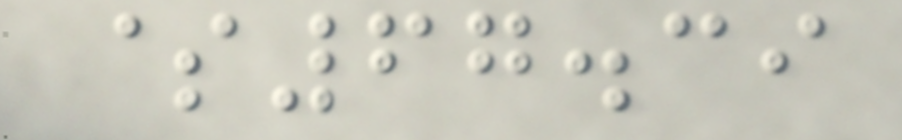$67.39
